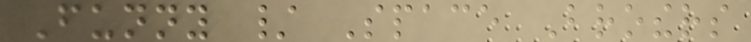Funny / Space Brothers
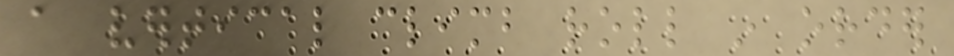a vertical climb roll in order
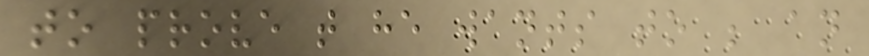to prove that he wants to be an
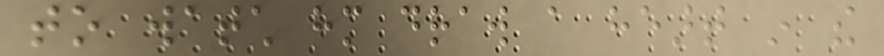to watch him draw a heart in the
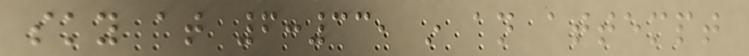sky at 6:33, in an attempt
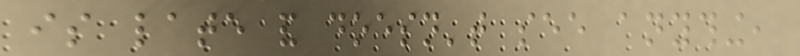is late and doesn't see anything,
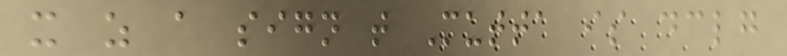it as a sign that Mutta is declaring
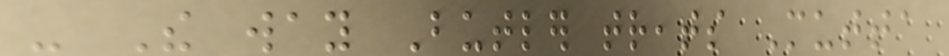- The way Butler treats Mutta
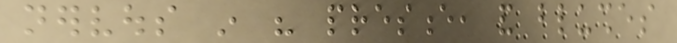nervous in his presence, and blushes
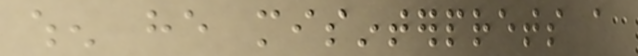when he misinterprets a
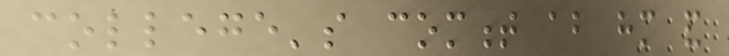college's comment about him and
